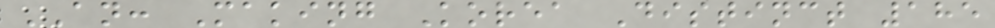AN: Making Korea Distinct 185
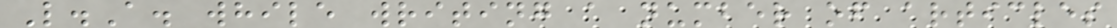L.A. while writing a number of articles
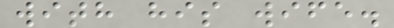with his wife.
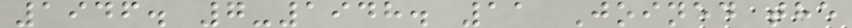1946. 7-1948. 11 Joined the
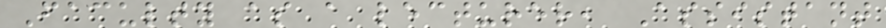Faculty as a lecturer, Assistant
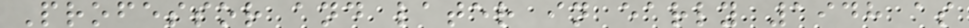Professor and later in early 1948 as
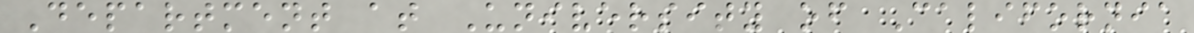Department at University of California
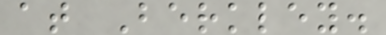at Berkley.
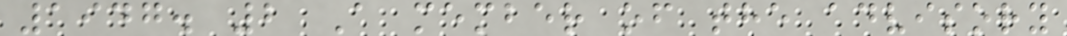1947. 2 A member of the advisory
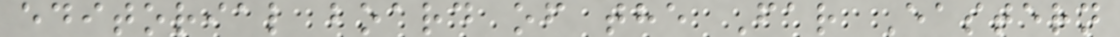editorial board of the Far Eastern
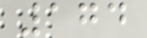174
